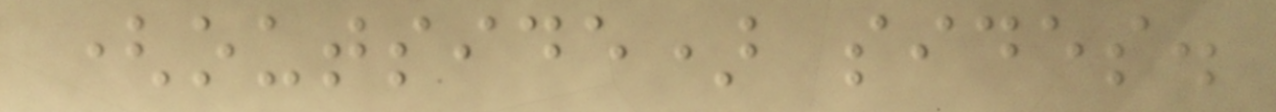(outside) sides.
